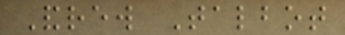Andrew Talbot
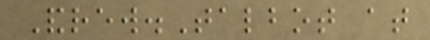Andrew.Talbot at
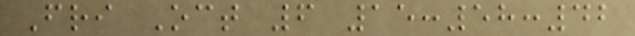Fri Oct 6 15:58:42
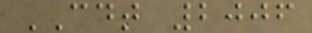CDT 2006
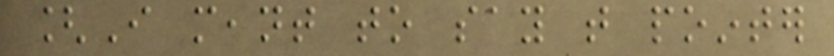[I meant to say that pointer
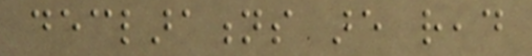declarations are read
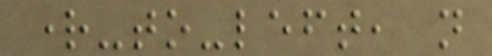right-to-left, not
